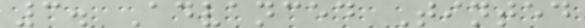3. Advanced Tinted
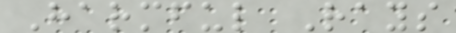Harmful Rays
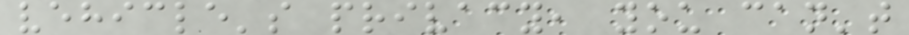vehicle's privacy, you can't
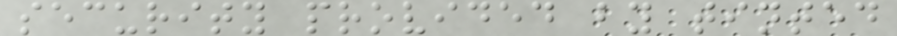security provided by tinted
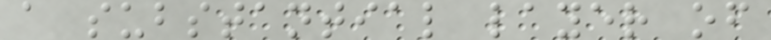a substantial layer of
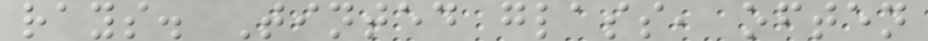rays. Tinted glass, often
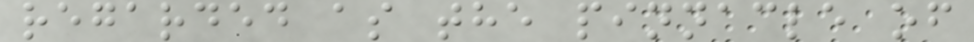regarded as the pinnacle of
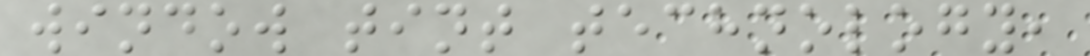window tint technology,
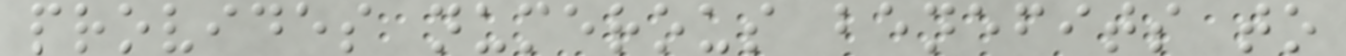provides numerous benefits to
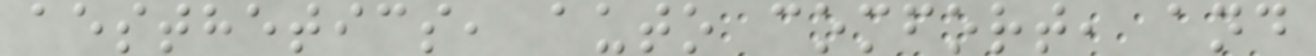aesthetics, auto comfort, and
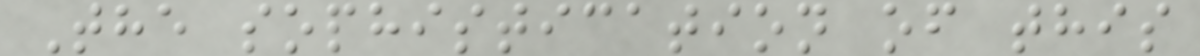The sophistication of this
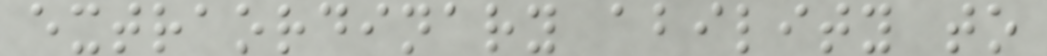extraordinary ability to
